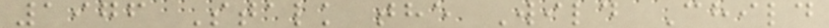1976 Stalk the Wild Child
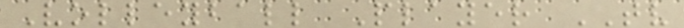Volleyball Player TV
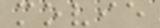movie
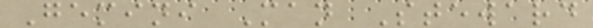Gemini Man Steward
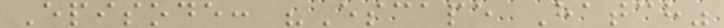Episode: "Escape Hatch"
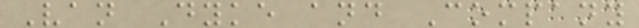Van Dyke and Company
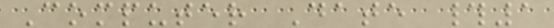Computer Date #1
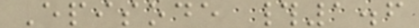Episode #1.6
